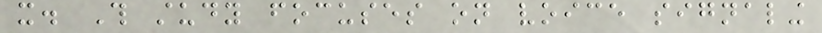it. This study focuses on voice signaling
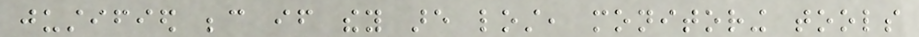justified because if they are lost, monitoring tools
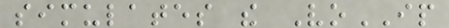simulates the VoIP
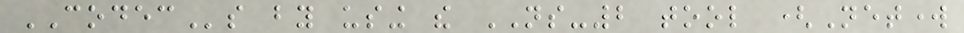CODECs by using the NS-2 tool (Network
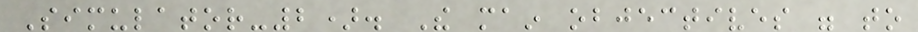Simulator-2). The main objectives were to
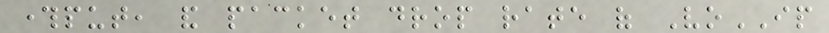throughput, and packet drop rate of VoIP
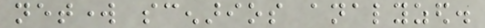network scenarios analyzed.
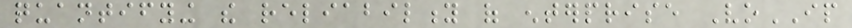quantifying the reliability of enterprise VoIP
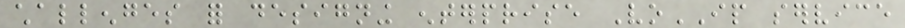challenges for designing enterprise VoIP service
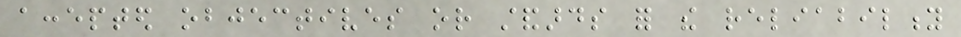accepted objectives or standards for the reliability
